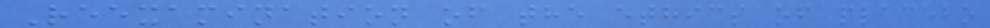Reexamination of the ethics of placebo
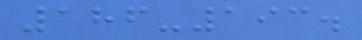186-193.
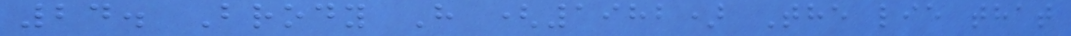24. Brody H (1982) The lie that
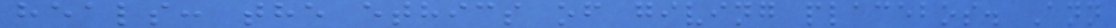heals: the ethics of giving placebos. Ann
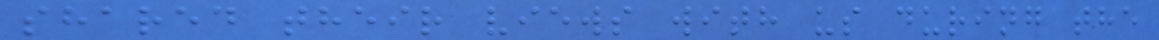shared their views with us during the
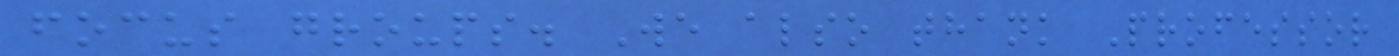focus groups. We also thank Professor
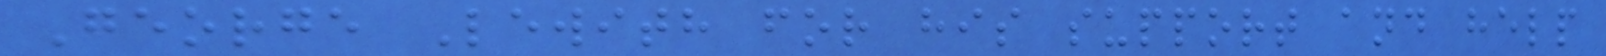George Lewith for his support and help
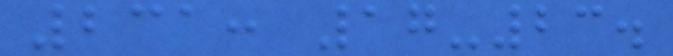231: 17-23.
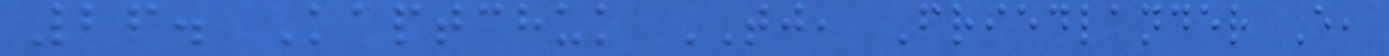26. Kaptchuk TJ, Friedlander E,
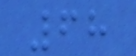68
